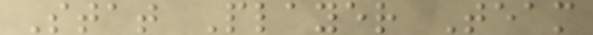Stat Player Team
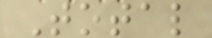Total
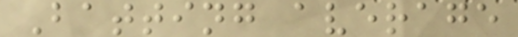Batting average
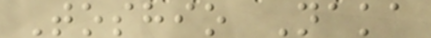Toshio Naka
